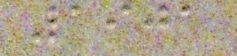1901
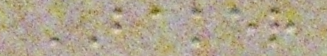BAKER
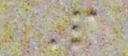P
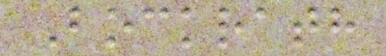Bockrath
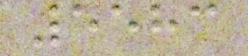5583
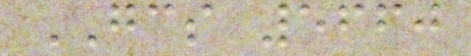GCS 5660
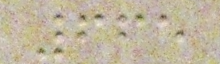665
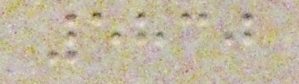5830
